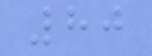80
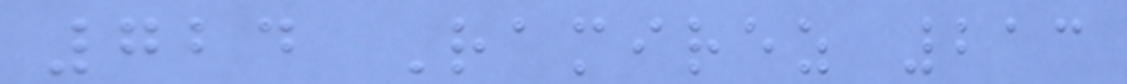724 Ramirez 213
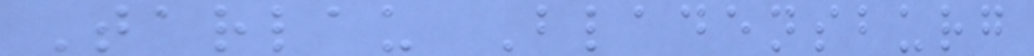Tarlau Bladensburg
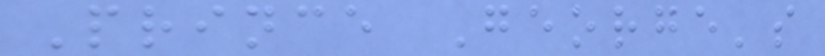Prince George's
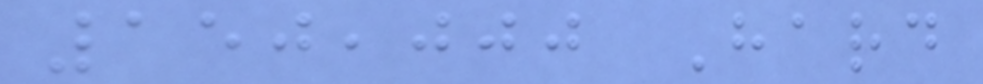150,000 Hard
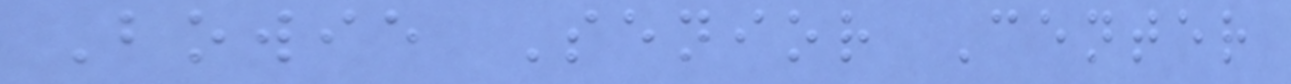Bowie Senior Center
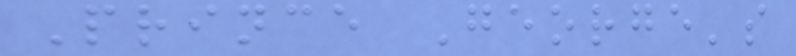Prince George's
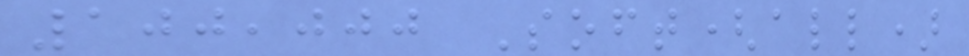100,000 Soft(all)
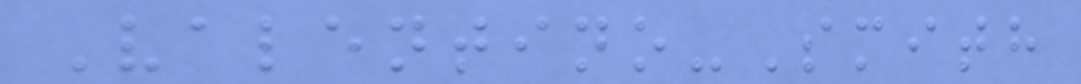Valentino-Smith
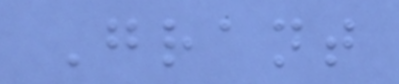Grant
